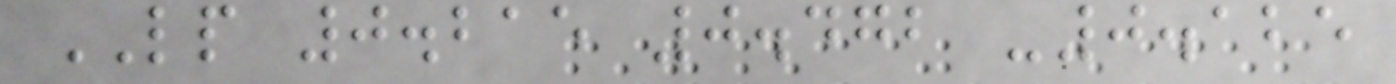LP 0.215 0.472 -0.125
